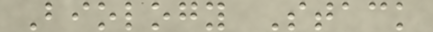Biology Stack
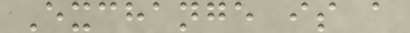Exchange is a
